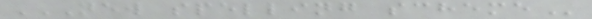NEW SPELLING SCHEME
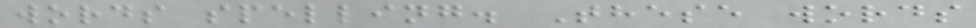words spelling. These words
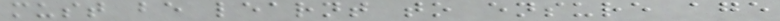must be learnt to ensure age
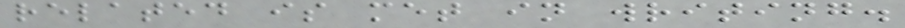related is met in writing.
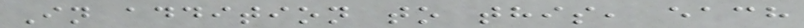In addition to this, each
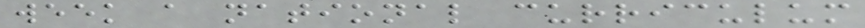week a national curriculum
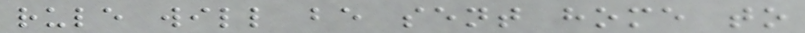rule will be sent home to
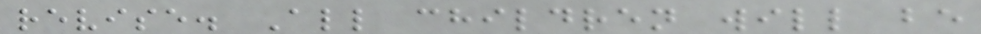revise. All children will be
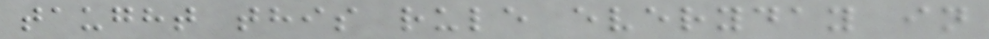taught this rule everyday in
